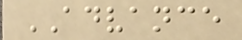ADVANCE
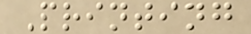Printing
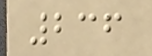236
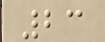23
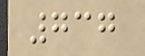737
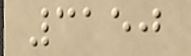3150
